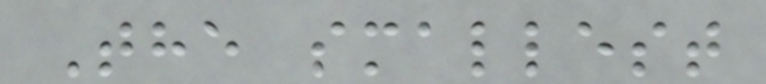The smallest
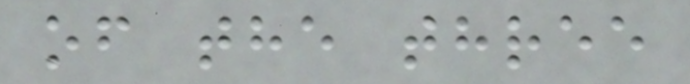of the three
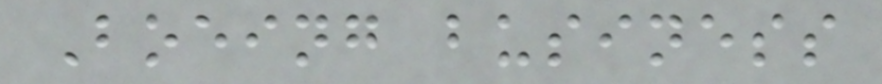Boeing business
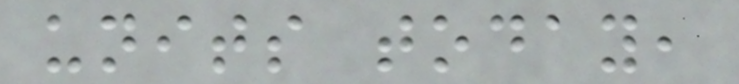units today,
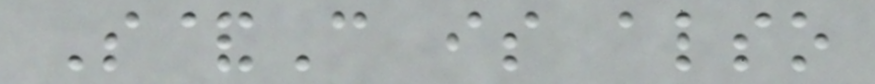S&C is also
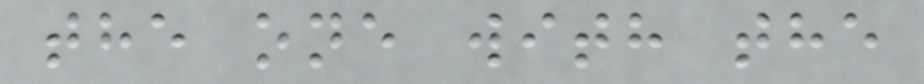the one with the
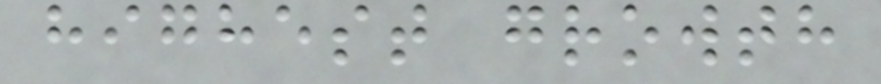highest growth
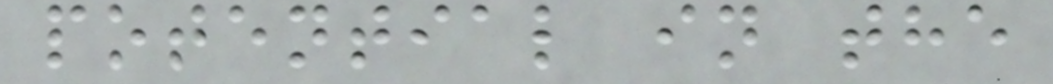potential in the
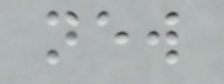new
